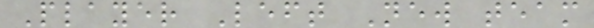Player Left New team
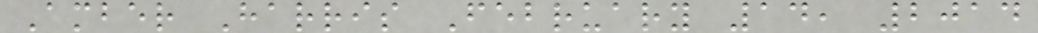Amber Harris February 14, 2014
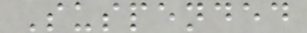Suspended
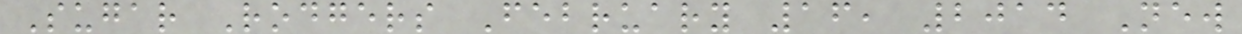Sugar Rodgers February 16, 2014 New
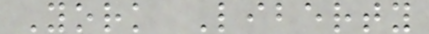York Liberty
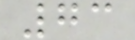73
